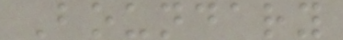Boundary
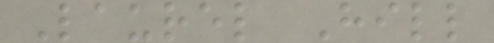Laurel Hill
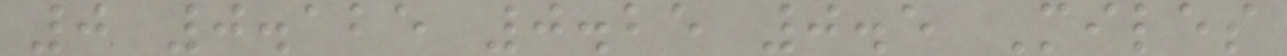0 0.125 0.25 0.5 Miles
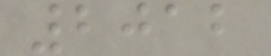2012
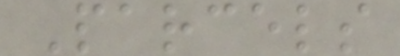Parcels
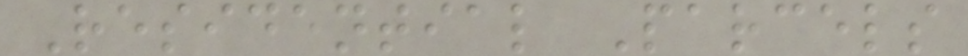Residential Parcels
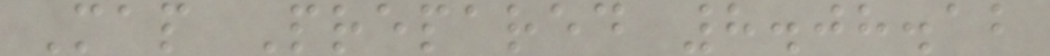Map Prepared 8.08.12
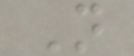N
